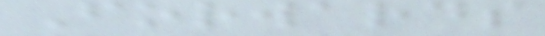Forwards
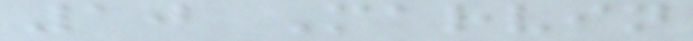10 Marvin
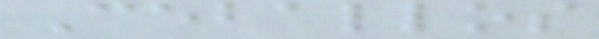Ceballos
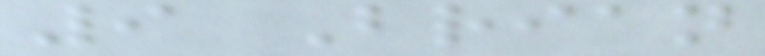9 Brian
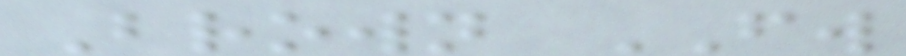Brown FW
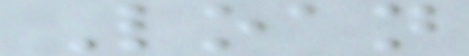Loan
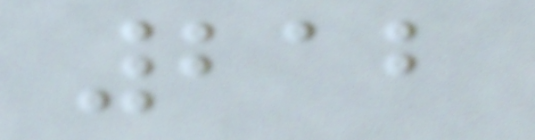212
